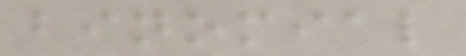binomial
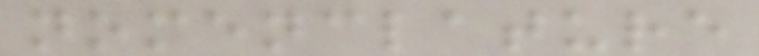nomenclature
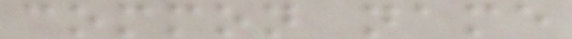common name
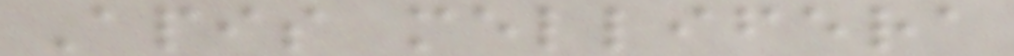Apis mellifera
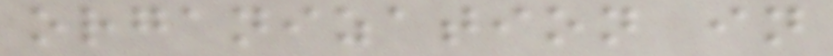organization in
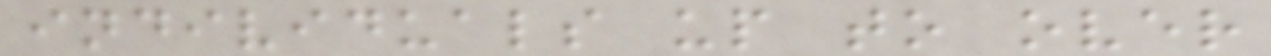individuals up to over
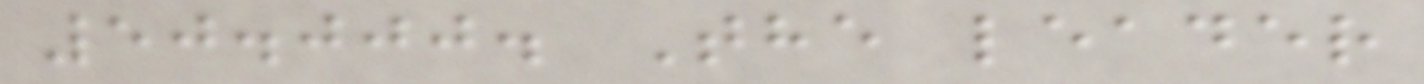50.000. The leader
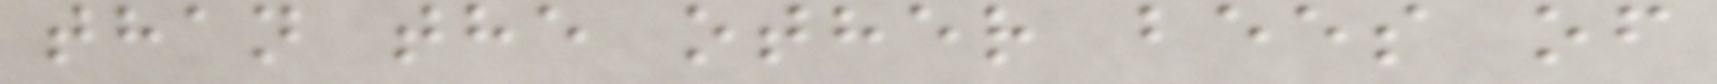than the other bees of
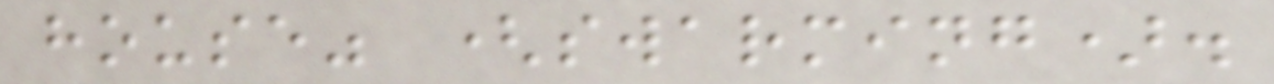house" (swarming).
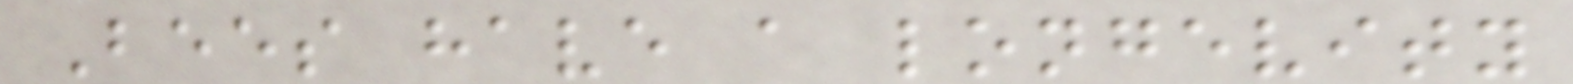Bees have a longevity
